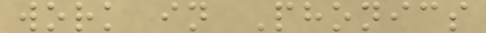work in Phonics
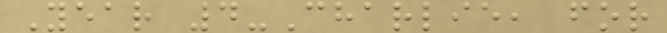Year 4-Charlie, for
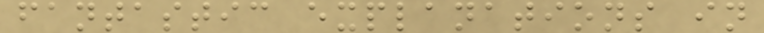fantastic explanations in
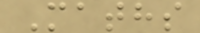Maths
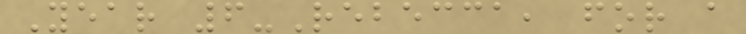Year 6-Rebecca, for a
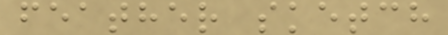feather sketch
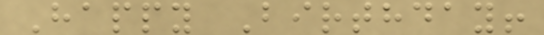Happy Birthday!
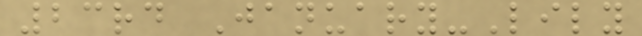23rd January-Lily
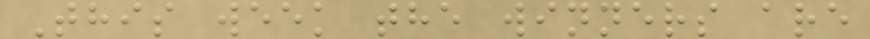This week the winners are
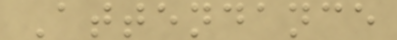Attendance
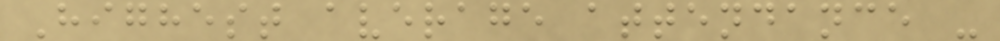Highest average attendance -
